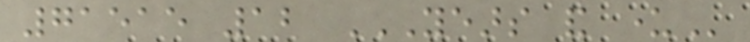71515 12 YEARS AND UNDER
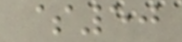$50
